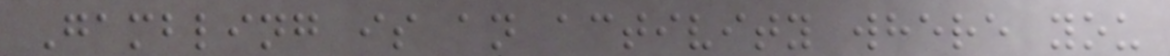Gambling is an activity where you
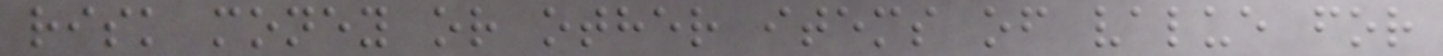risk money or other items of value for
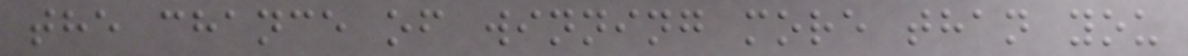the chance of winning more than you
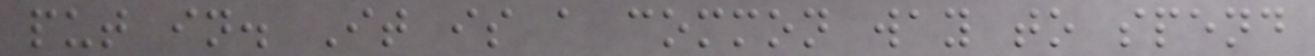put in. It is a common way to spend
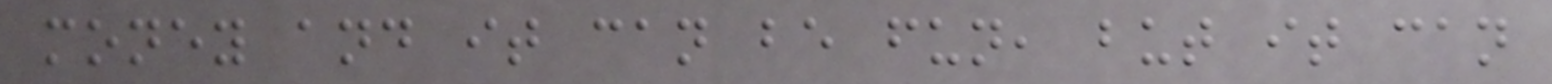money and it can be fun, but it can
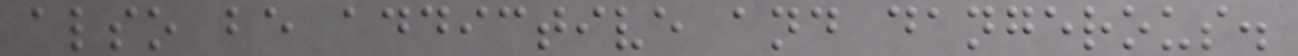also be addictive and dangerous.
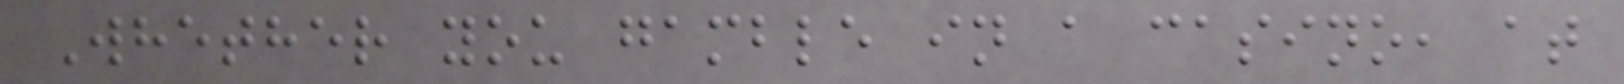Whether you gamble in a casino, at
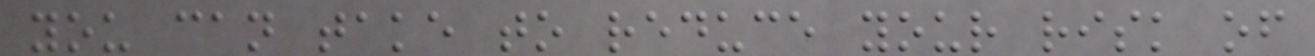you can take to reduce your risk of
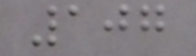107
